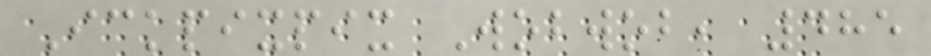Ickpixpix Wobwob, 485
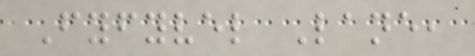Fyfyvel Lane,
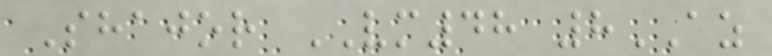Shajor VM48 8AZ
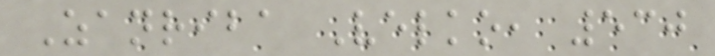Zanriba Velko, 530
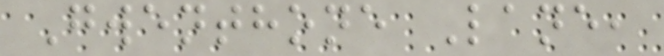Gwenthone Lane,
